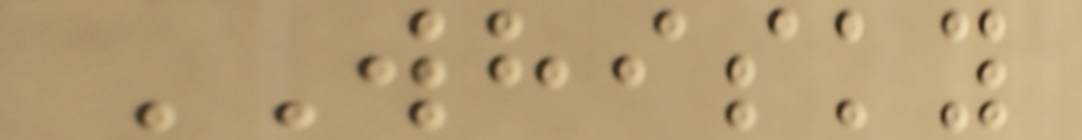WHISKY
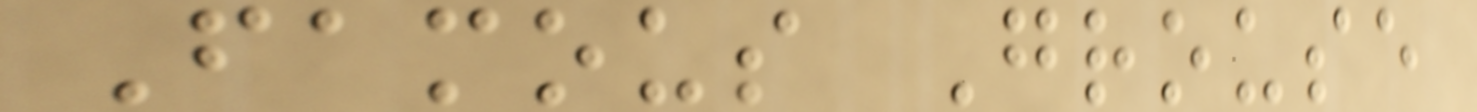Famous Grouse
